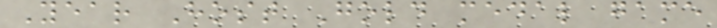Year Host Gold medal game
